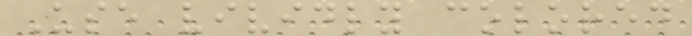Use vividly colored
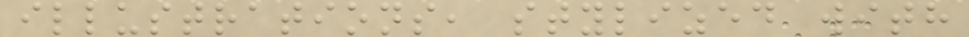illustrations, stylized with
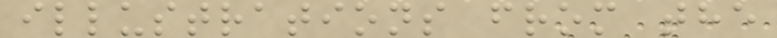illustrations from the
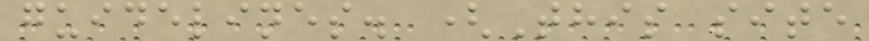guidelines. (This site
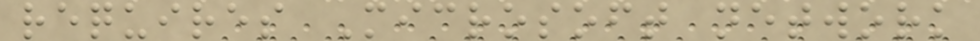requires Microsoft network
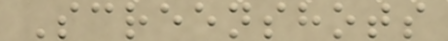Screenshots
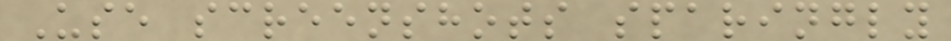Use screenshots sparingly
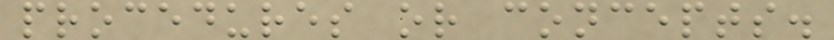procedures or concepts.
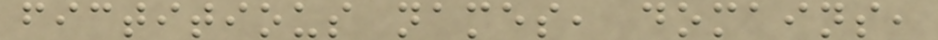fictitious names, domains,
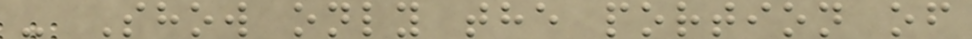- Show only the portion of
